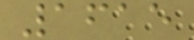1615
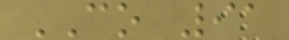CO 91
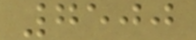7500
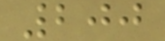200
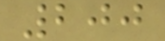200
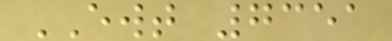EWT 7351
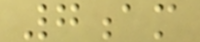7am
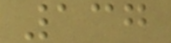137
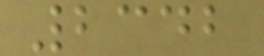2342
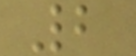2
